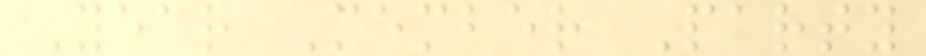Year Member Party
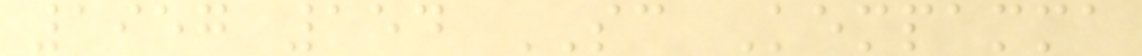1957 154 SC Kempamma
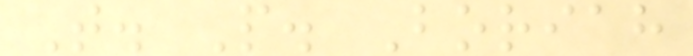T. P. Boriah
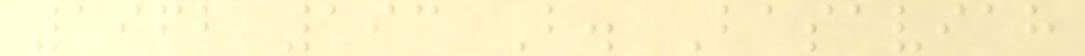1962 193 B. Basaviah
